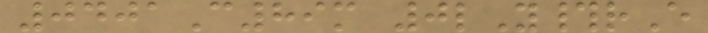0401C89m 0lY#rE
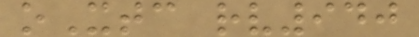oXtc rv940
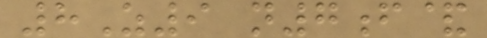8Z9 n7f&
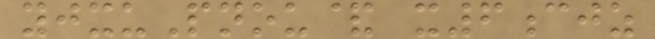yjxuPnou& x6cjz
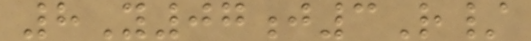8Y07j3R/
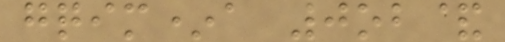gqim*a 0ob&
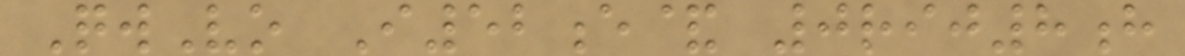QwVo I52e& 0rij8h
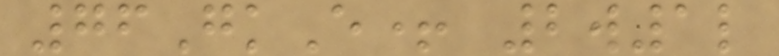76GkE+ 2w1l
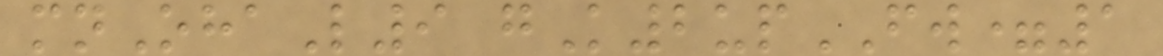mnOhaL9 gK2upFW=1
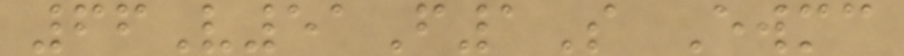66V51F1S Ewmc
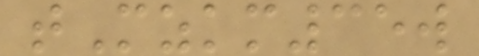tMzkm35w
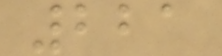221
